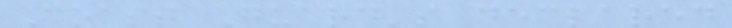Coast Guard's declared
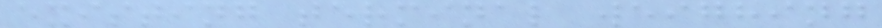existing terminal weighing
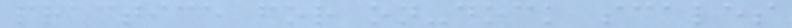practice for on-dock scales
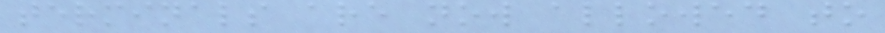terminals are now allowed to
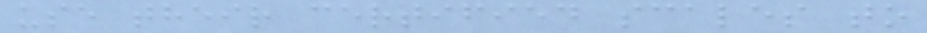use their certified scales to
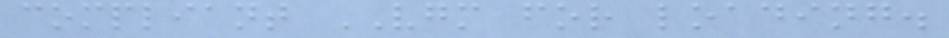compliant VGM for loading.
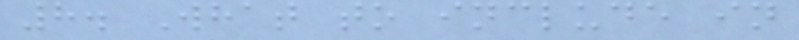8. What to include in
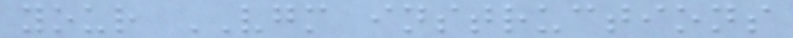your VGM instructions
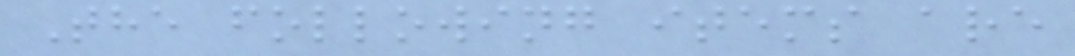The following items are
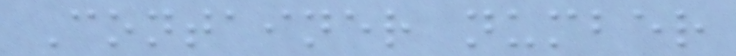Container number
